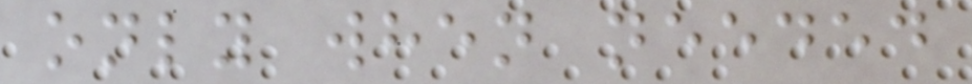only when needed
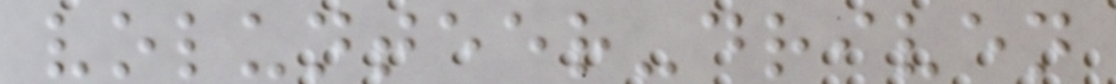volunteer-driven
